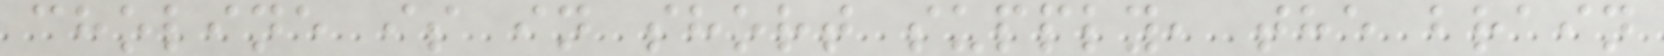choline is in short supply, the brain
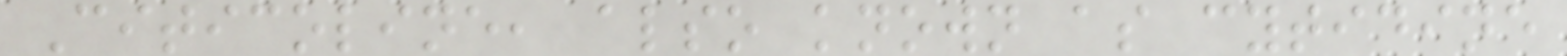Citicoline, also known as cytidine
